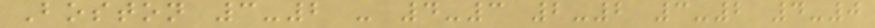Boston 3-2 - 4-3 2-2 3-2 4-0
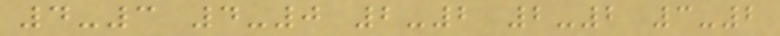4-3 4-0 2-2 2-2 3-2
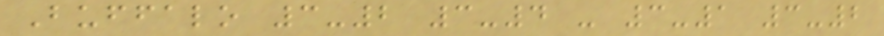Buffalo 3-2 3-4 - 3-1 3-2
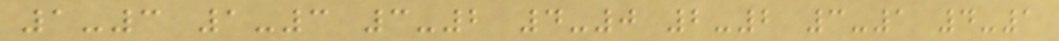1-3 1-3 3-2 4-0 2-2 3-1 4-1
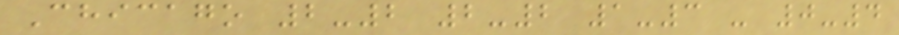Chicago 2-2 2-2 1-3 - 0-4
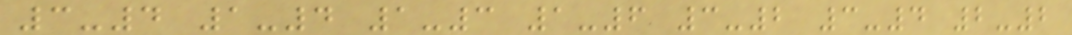3-4 1-4 1-3 1-6 3-2 3-4 2-2
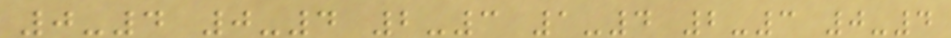0-4 0-4 2-3 1-4 2-3 0-4
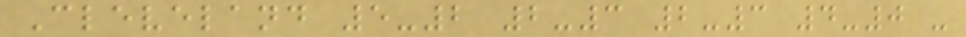Cleveland 5-2 2-3 2-3 4-0 -
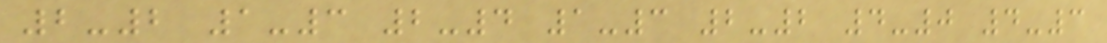2-2 1-3 2-4 1-3 2-2 4-0 4-3
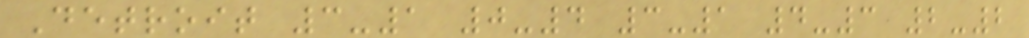Detroit 3-1 0-4 3-1 4-3 2-2
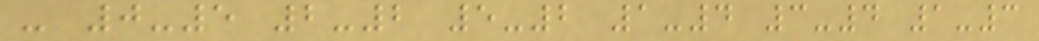- 0-5 2-2 5-2 1-4 3-4 1-3
